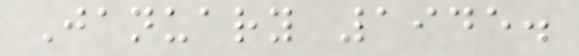January 1945.
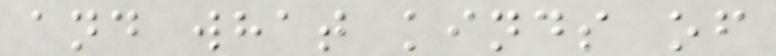and what kinds of
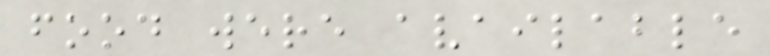food were available
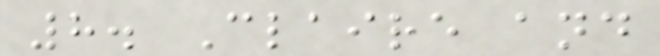8. Claire and
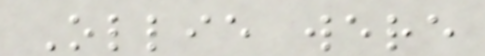Ollie were
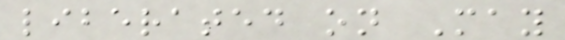liberated on May
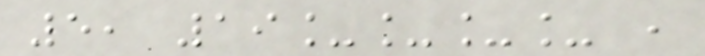5, 19____ ,
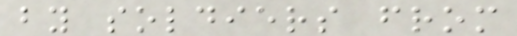by soldiers from
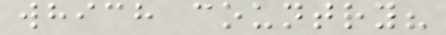which country?
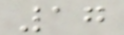17
